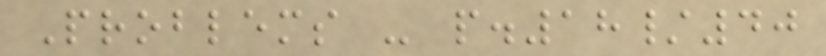Problems - p.18/40
